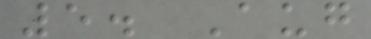5. Aug
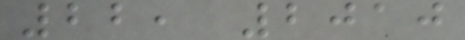22, 2010
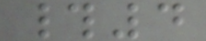#4
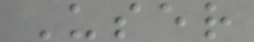User
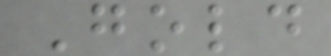Gold
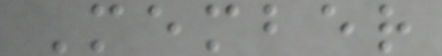Member
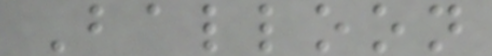Balloon
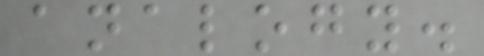analogy.
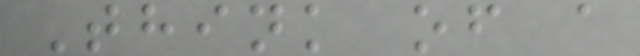Think of a
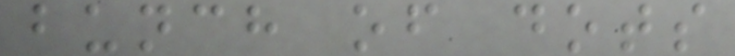bunch of dots
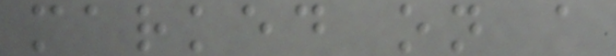marked on a
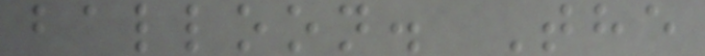balloon. The
